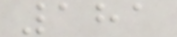181
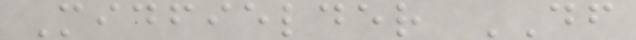Midfielder DF
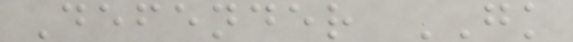Defender GK
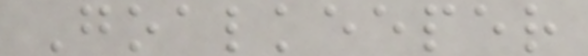Goalkeeper
